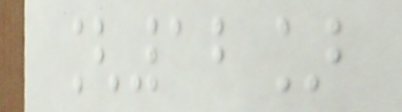[12]
